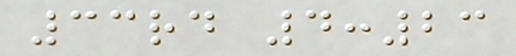33rd 4:23
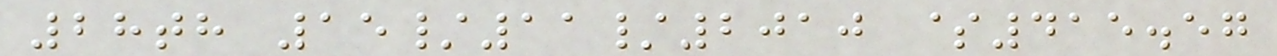28th 15/11/2010 $415.57
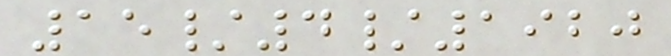15/4/1920
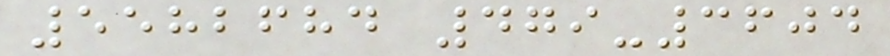5582684 479-3604
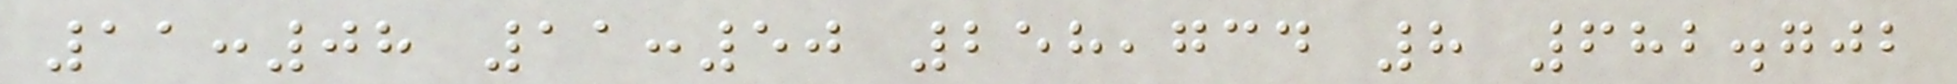11:08 11:50 258,734 8 682.702
